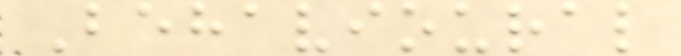Behavioural
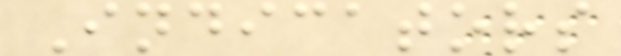Indicators
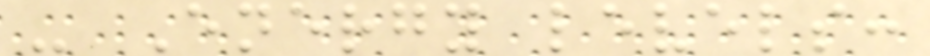- Energy levels:
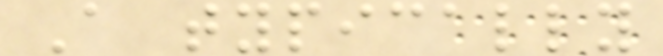A typically
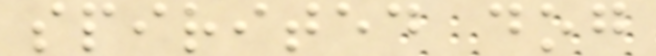spirited dog
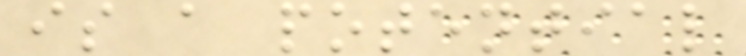is a potential
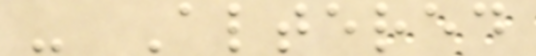- Altered
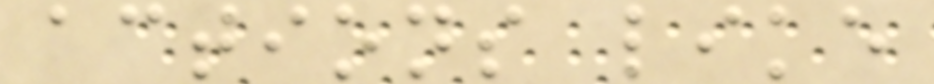actions like
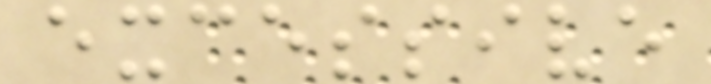excessive
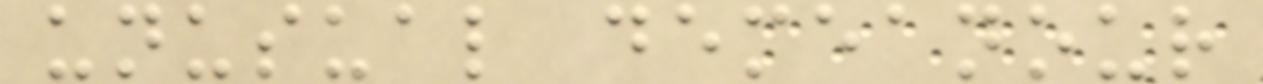unusual demeanour
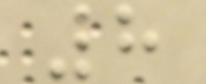8
